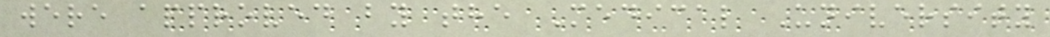were approved by the Medical University
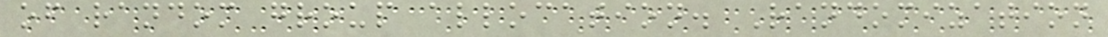of random group allocation. Randomization
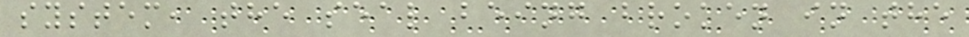system, the seal being broken in the
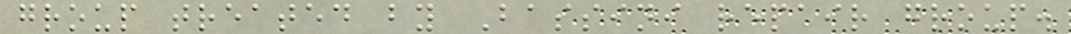group treated by Bassini repair group.
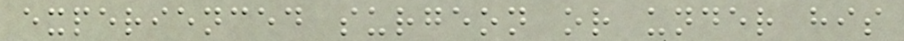experienced surgeon or under his
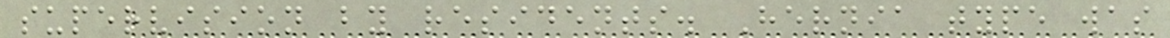supervision by residents. Hernia type was
